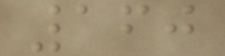160
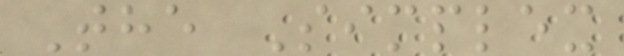The Simplex
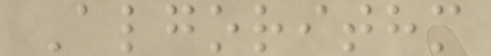Algorithm
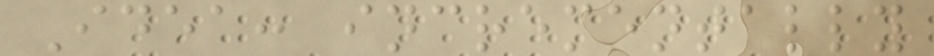Idea: incrementally
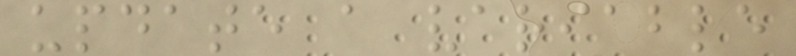update a variable
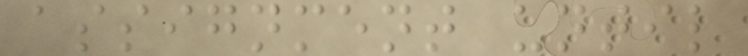assignment until
